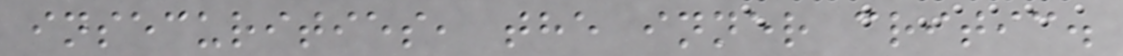insecurities, the inner critic.
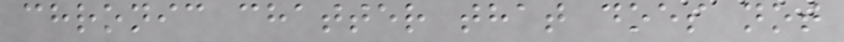chronic chatter that does not
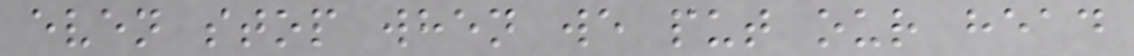even stop when we put our head
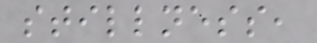stillness,
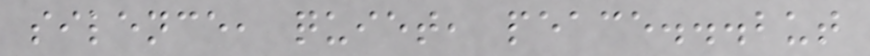silence, quiet, peace...but
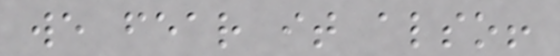we fear it also!
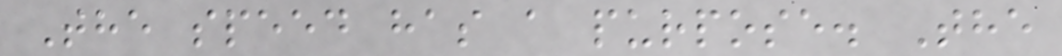The speed has a purpose. The
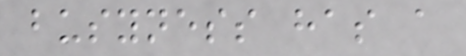busyness has a
